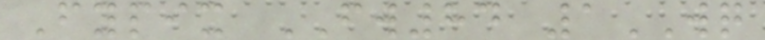Fypix FW84 1WQ
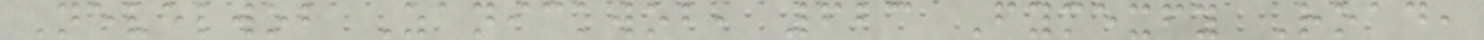Nevelwob Zanickwob, 623 Fymexfy Road,
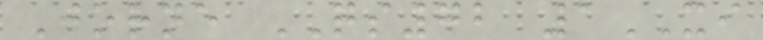Jorne QS72 1XI
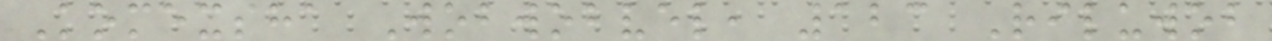Komexsha Wobwobvel, 123 Riluwob
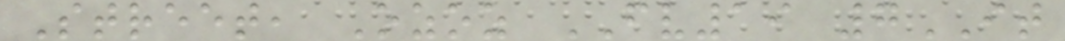Street, Ozoz FV19 7IT
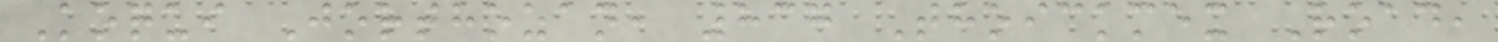Koqui Jorthozan, 837 Thoickmex Road,
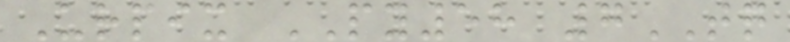Urpix PY58 7TQ
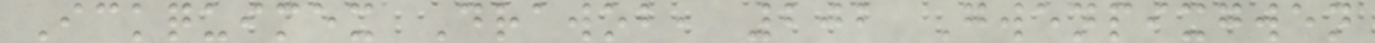Ickquimex Drawob, 202 Gwenpixgwen
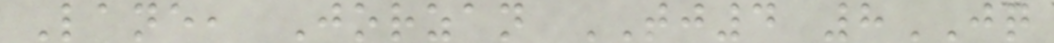Lane, Jorzan TJ4 8JQ
